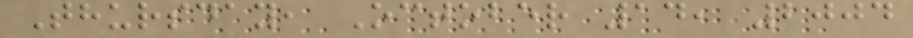Thursday, October 14, 2004
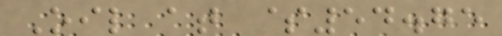Oil at $54.75
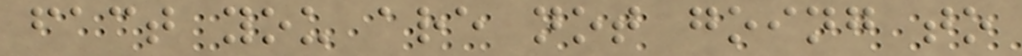fact you are not going to
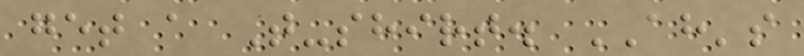get a T-shirt. AH's
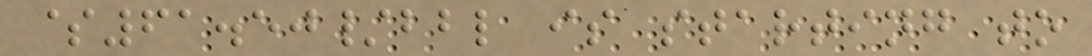$61.50/bbl is starting to
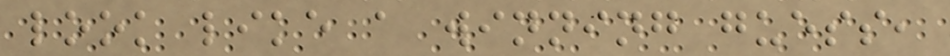look like a winning guess,
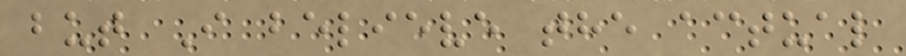but I believe the actual
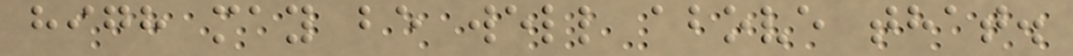high may be well above that.
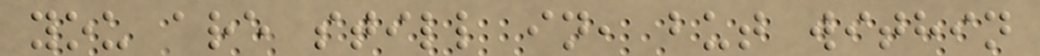you are still in, but within
